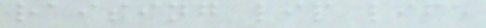raising lip life
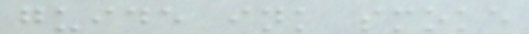guide ink smoke
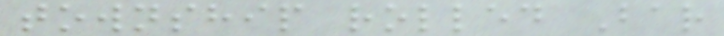township rolled Bar
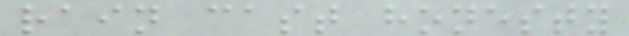rain cast honesty
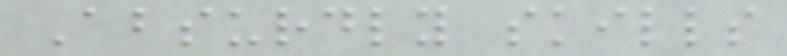Absurdly skills
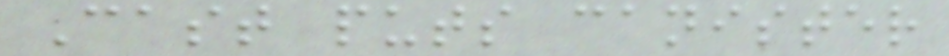Cast puts canister
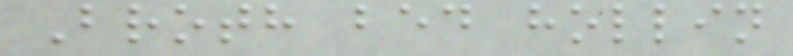Broth bed hollin
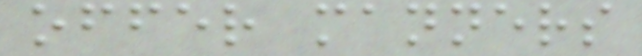offer manners
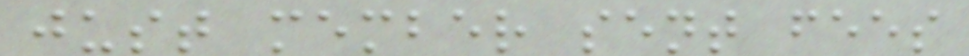just member sent fees
